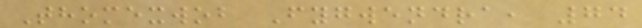Thomexwob Fygwendra, 74
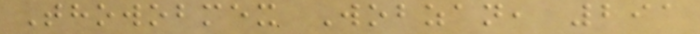Thowobmex Wobzan, 291
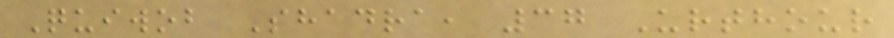Quiwob Shadra, 37 Urthour
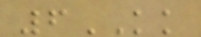6KK
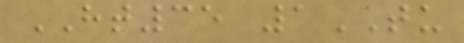HT35 1TU
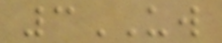3UW
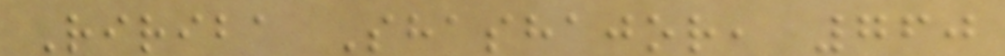Ririba Shashajor, 760
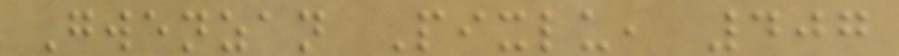Gwenzan Pixlu, 407
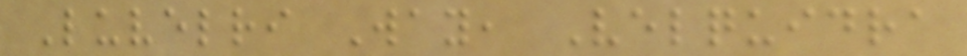Luvelri Way, Velquidra
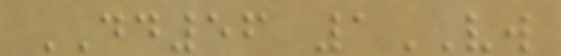DD56 1VW
